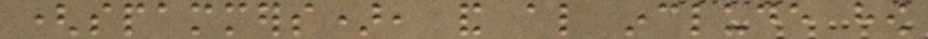(spammers), and also include how
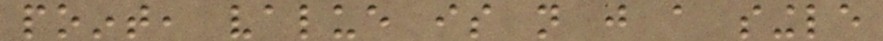point, value is not just a single
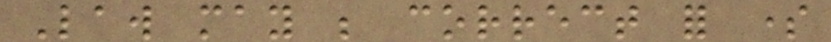Law may be correct for some
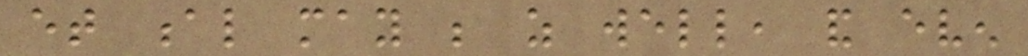et al may be as well, and even
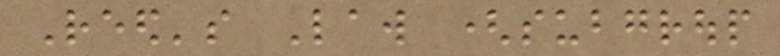Reed's Law (subgroup
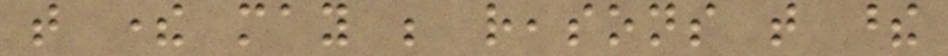that there may be reasons that these
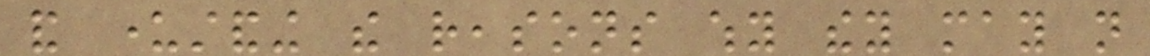and understanding the reasons why they may not
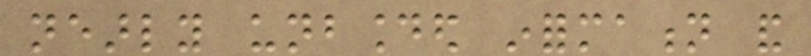nearly unbounded information and
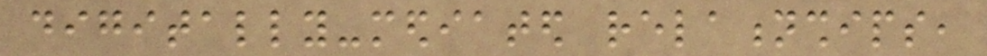digitally-mediated relationships,
